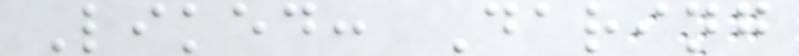Liked: Daring
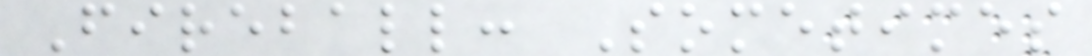Fireball: Sometimes
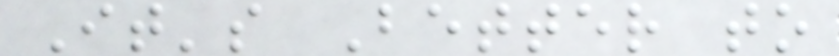It's Better to
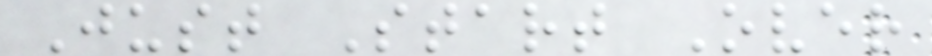Just Start Over
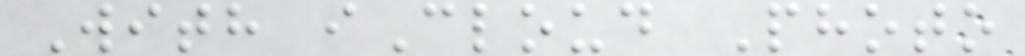With iCloud Photo
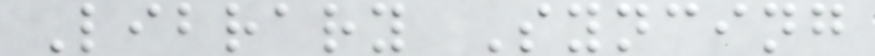Library Syncing
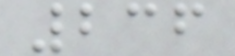236
